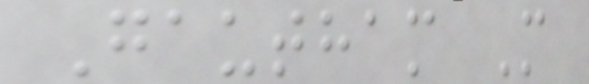Gautham M
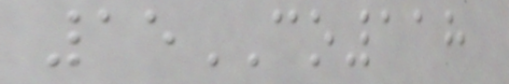15CO118
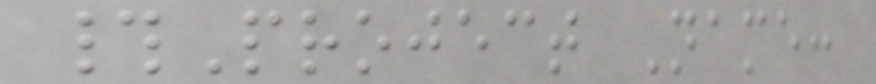#Project Name:
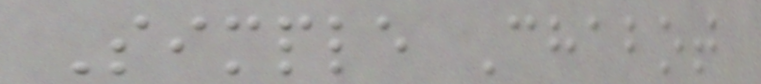Simple Chabot
